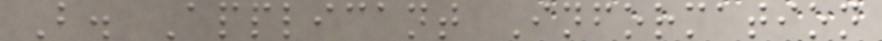B. Applicant Information
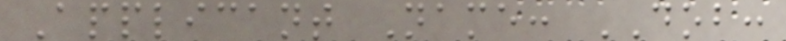Applicant Name: DOB:
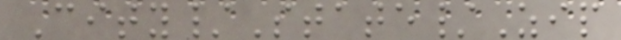City/State/Zip
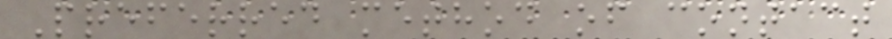Preferred method of contact
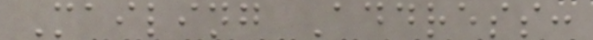Mailing Address:
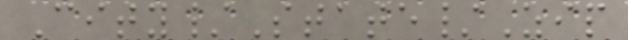City/State/Zip
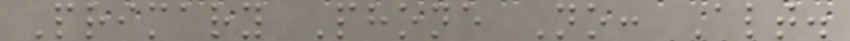Primary Phone No: Alt.
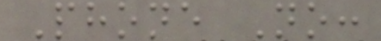Phone No:
